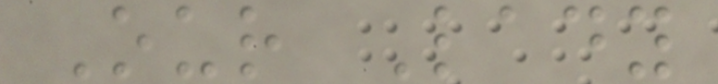Our Lady
